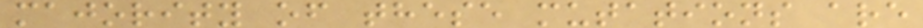majority of these mutations are
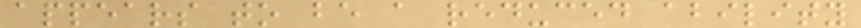appears to be a reduced ability
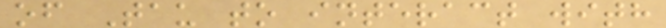of Tau to interact with
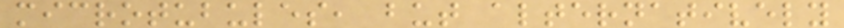microtubules, but alternatively
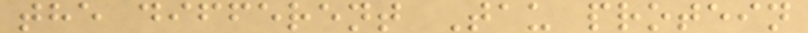the different Tau protein
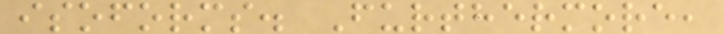isoforms. Furthermore,
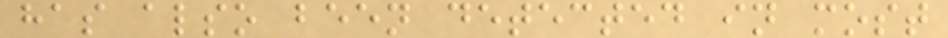has also been detected in most
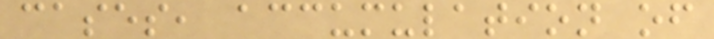cases, accumulation of
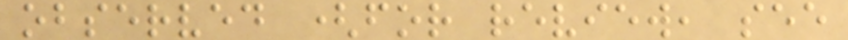observed (for review, see
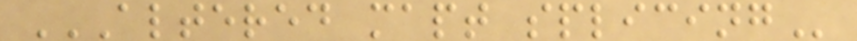ALTERED MAPT SPLICING
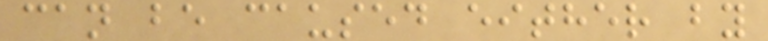can be caused either by
